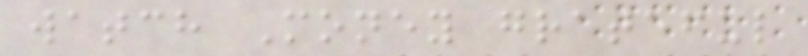watch Money grateful
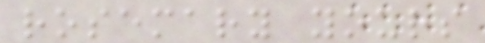rosemary yours
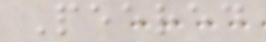Peered
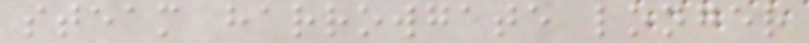steam harrowgate longer
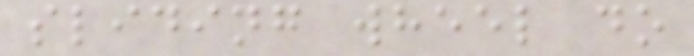sliding wheel do
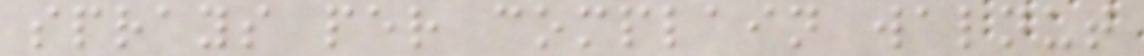sprays per complain walnut
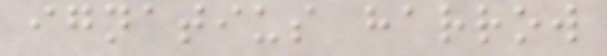ignatius harrow
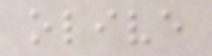olive
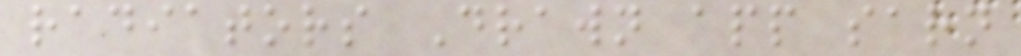radiators Drawn app sarn
